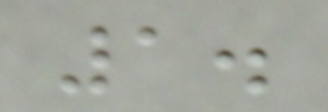1.
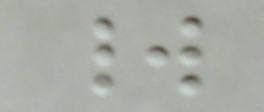world
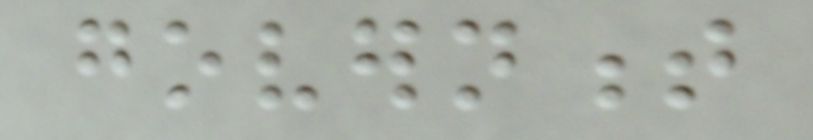government
